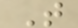T
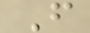F
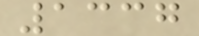1337
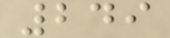249
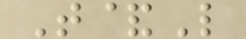T&L
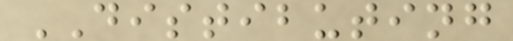DISTIBUTING
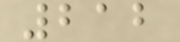212
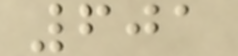601
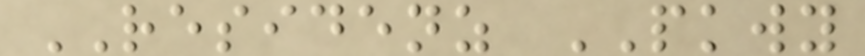RESIDENZ PKWY
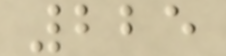225
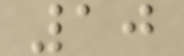10
